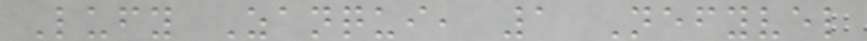Lufy Zanqui, 1 Nefyvel
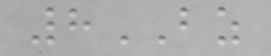8BZ
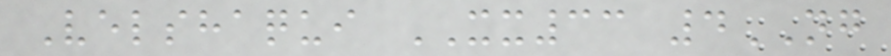Velshaqui XX33 4NG
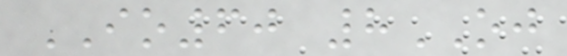IO60 8OJ
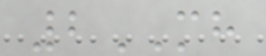2MH
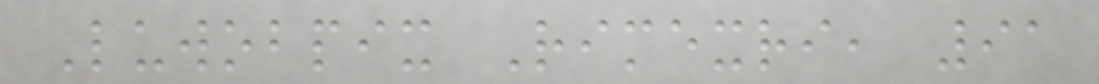Luwobpix Rimexri, 91
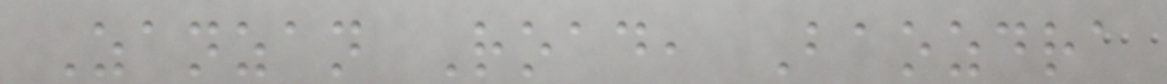Zanzan Road, Baozdra
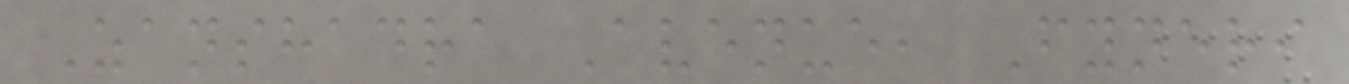Zanshadra Avenue, Fyneri
